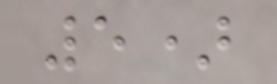5)
